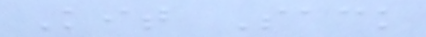Kit Sack
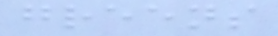greens
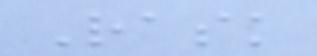Rask
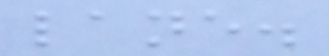lane.
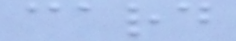card
